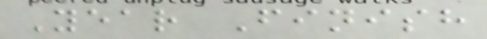Year Finish
